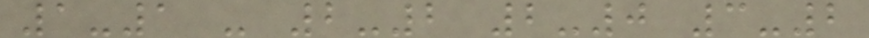1-1 - 2-2 2-0 3-2
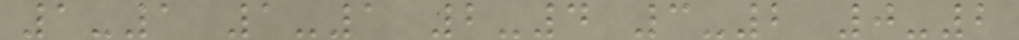1-1 1-1 2-4 3-2 0-2
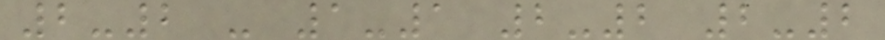2-2 - 1-1 2-2 2-2
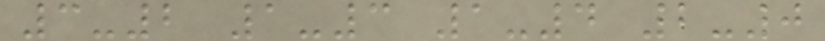3-2 1-3 1-4 2-0
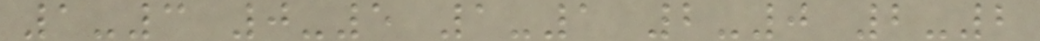1-3 0-5 1-1 2-0 2-2
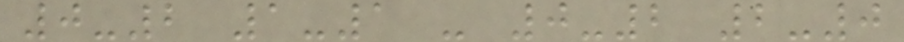0-2 1-1 - 0-2 2-0
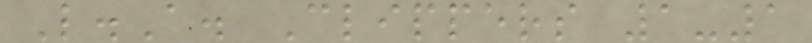L.A. Clippers 1-1
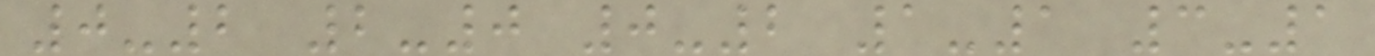0-2 2-0 0-2 1-1 3-1
